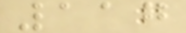117
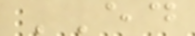ED
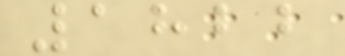1822
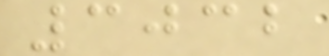3032
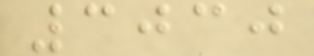3030
